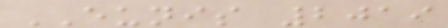EUNIS 2019
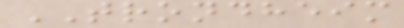TRONDHEIM
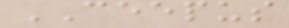CEEPUS
